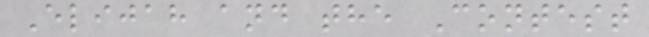Elijah and the Contest
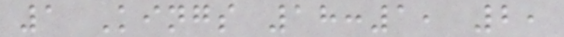1 Kings 18:1, 2,
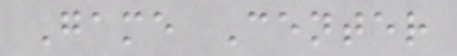Game Center
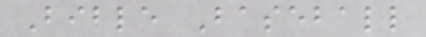Bible Baseball
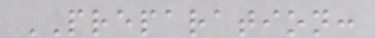PREPARATION:
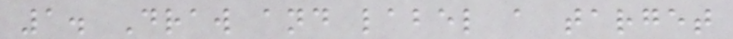1. Draw and label a target
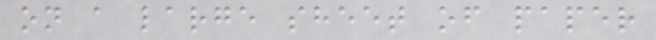on a large sheet of paper
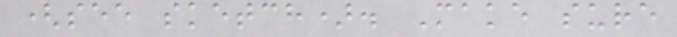(see sketch). Make sure
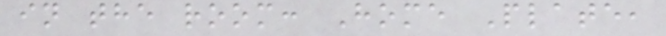in the room: Home Plate,
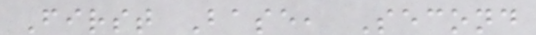First Base, Second
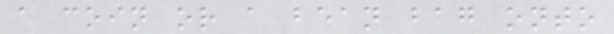a coin or a bean bag onto
